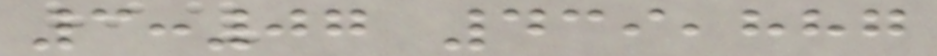3:07 439,887
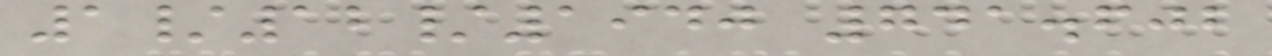1/12/1940 741.602
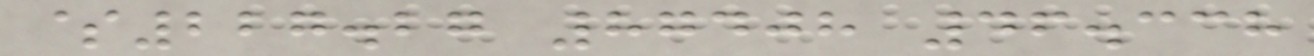$227.27 87408 46.338
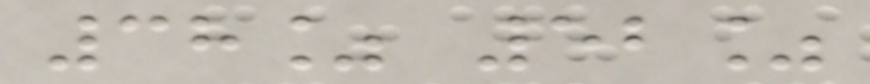38% 52%
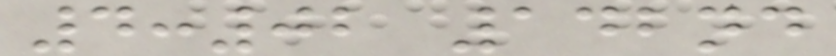4:02 142nd
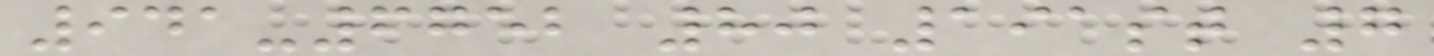941-6752 80 191st 7
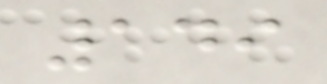149
